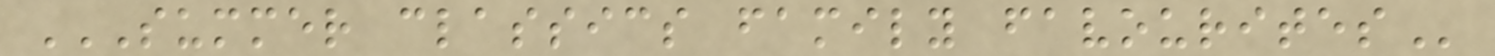SUMMER CLASSICS FAMILY FAVOURITES
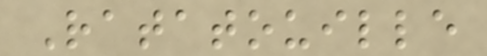Ratatouille
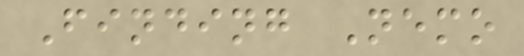Finding Nemo
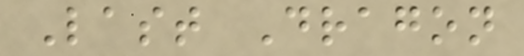Last Dragon
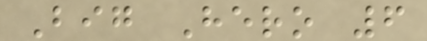Big Hero 6
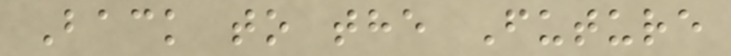Back to the Future
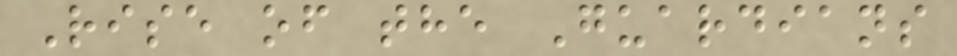Rise of the Guardians
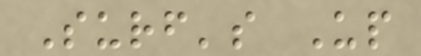Surf's Up
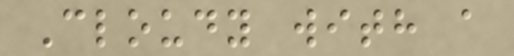Cloudy with a
